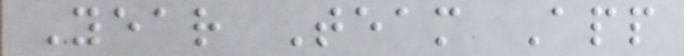Year Team App
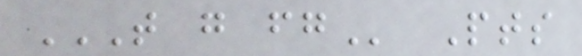T G FG Pts
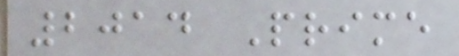2014 Prime
